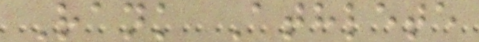Rank Athlete
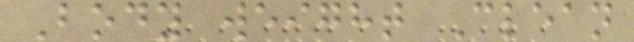Body weight Clean
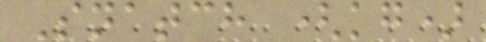Snatch (kg)
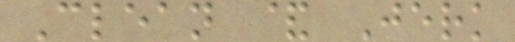Clean & Jerk
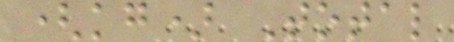(kg) Total
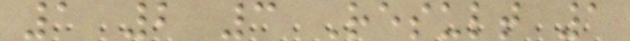1 2 3 Result 1
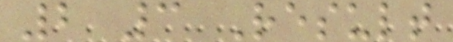2 3 Result
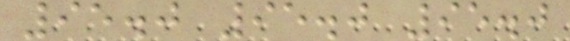95.0 95.0 95.0
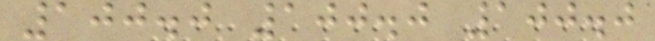100.0 100.0 100.0
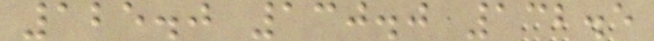125.0 130.0 132.5
